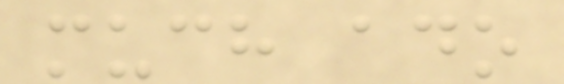much ado
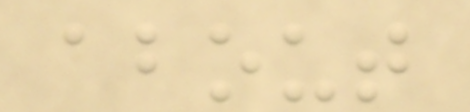about
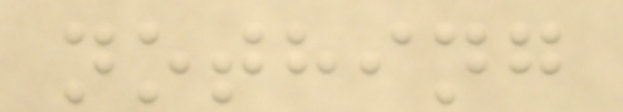nothing
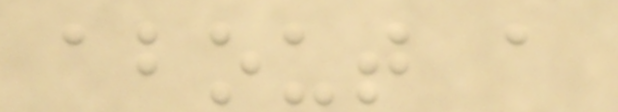about a
